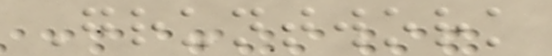Gruntwork
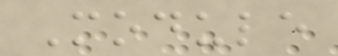Module
